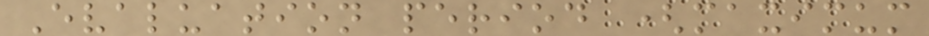Evaluation period (maximum
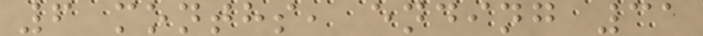6 months, ending 31
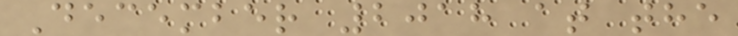December 2018 at the
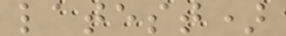latest)
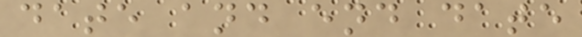date and end date
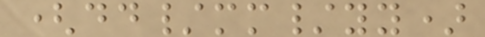(dd/mm/yy)
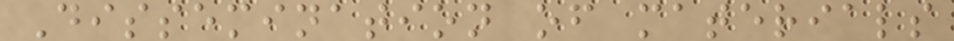Dissemination of materials
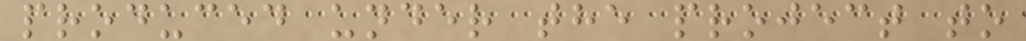produced under the project to
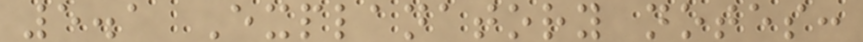5.1 Explanatory notes:
